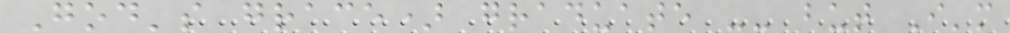God's grace) graduate -- but I'm
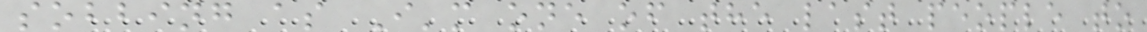sobbing as I'm one of the last people to
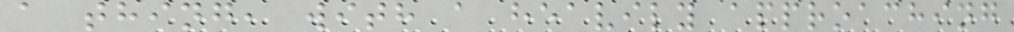a thing, with a heavily approaching
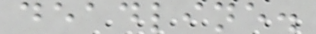deadline.
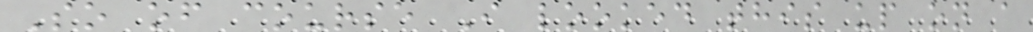So of course I looked this up on a
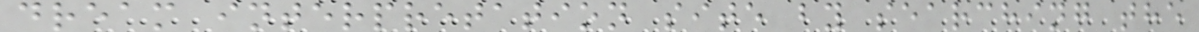dream interpretation site by searching the
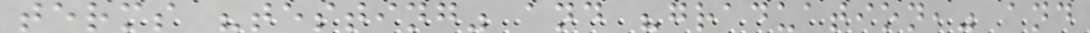terms "testing" and "graduation," and
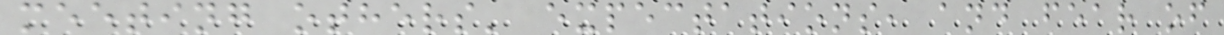meeting others' expectations, and fear of
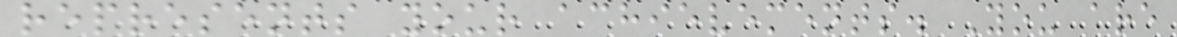represents your achievements. You are
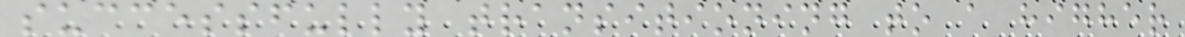successfully transitioning to a higher
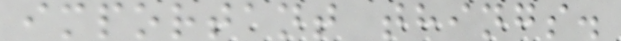important things.
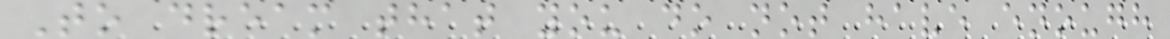To dream that you do not have enough
